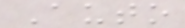Auto
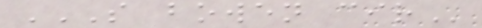S BOWEN CIR
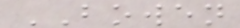BOWEN
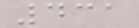431
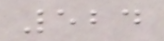524
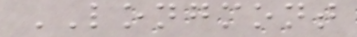LONGMONT
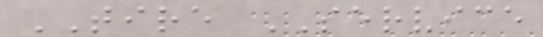TIRE SERVICE
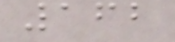162
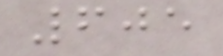605
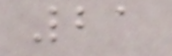21
